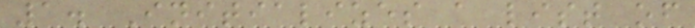1. Initializes a list of
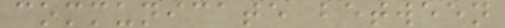communicate between
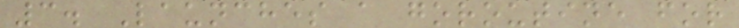3. Launches a goroutine for
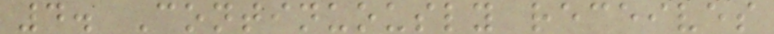4. Continuously receives
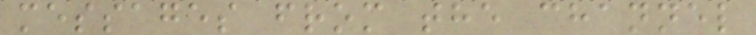messages from the channel
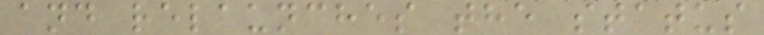and relaunches the status
